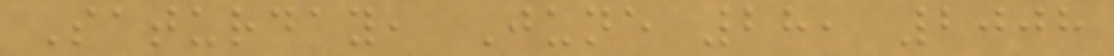Saturday, June 28, 2008
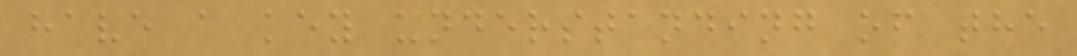have a key understanding of the
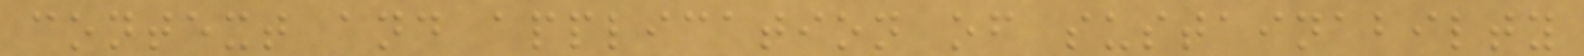context and application of sustainabilty
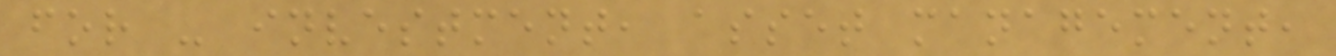for - investment, asset management,
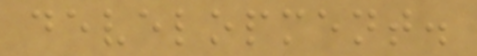development.
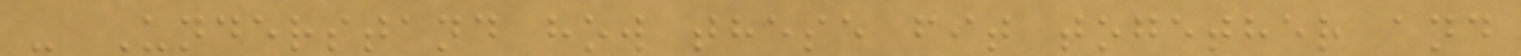- Understand how these fit together and
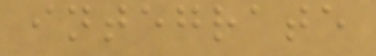integrate
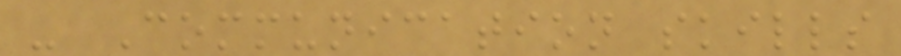- Communication skills
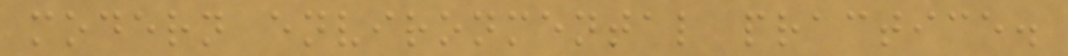modern environmental practice.
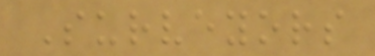Surveyors
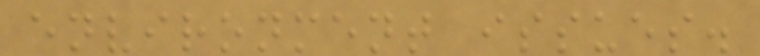environment issues.
